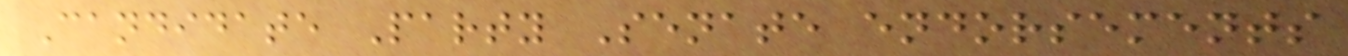Candidate Party Senate endorsements
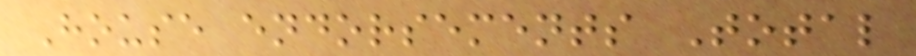House endorsements Total
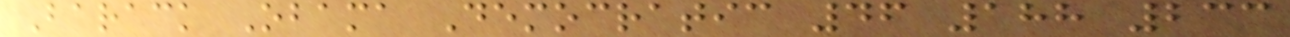Barack Obama Democratic 46 188 233
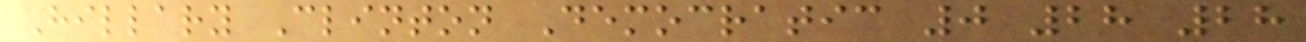Hillary Clinton Democratic 0 28 28
